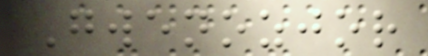Gwenozjor
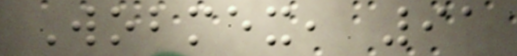Wobmex, 91
